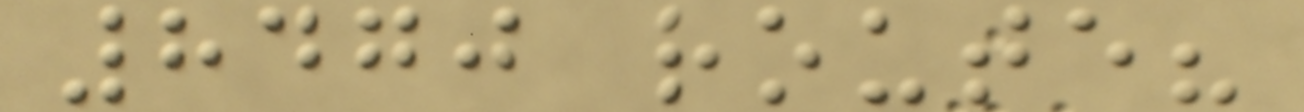8470 route?
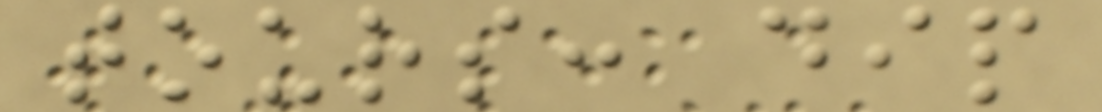tours: dip
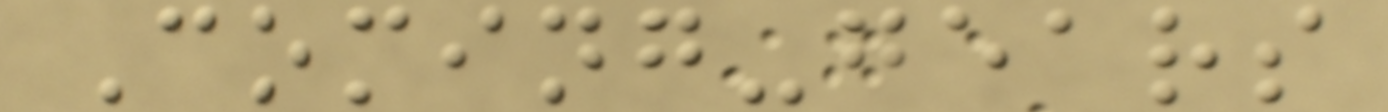Coming-gears
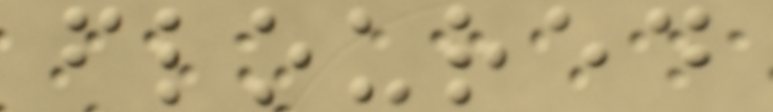floured
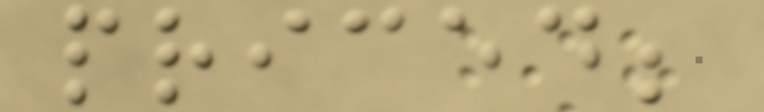priced;
